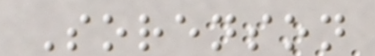Sorenson
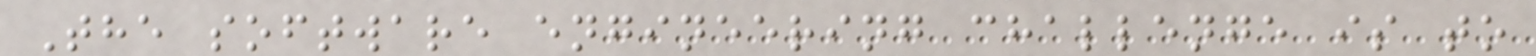The software engineering challenge is to
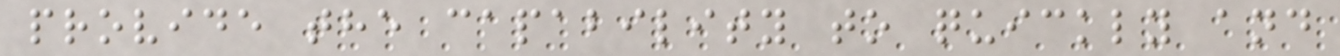provide the capability to quickly and
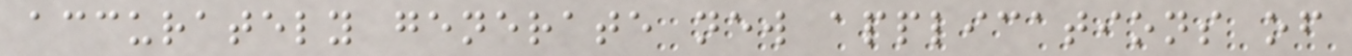accurately generate new applications of
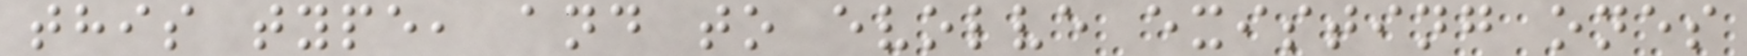this type, and to evolve existing ones
